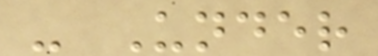- Under
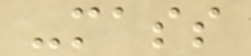-mass
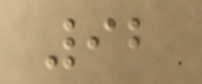92
